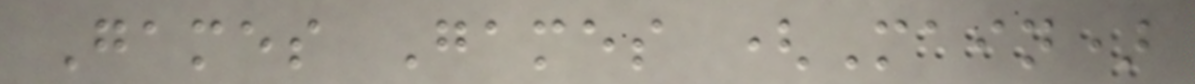Games Games (Main)
